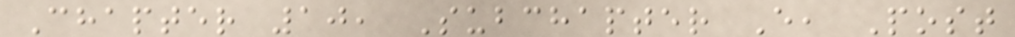Chapter 10, Subchapter E, Post
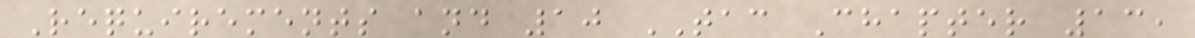Requirements and 10 TAC Chapter 13,
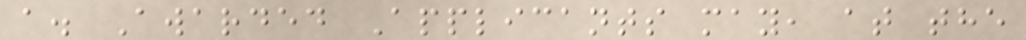a. Awarded Applicants may, at the
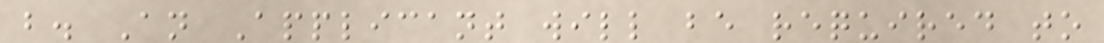b. An Applicant will be required to
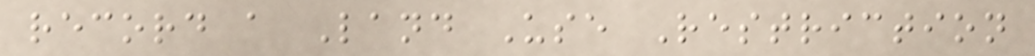record a Land Use Restriction
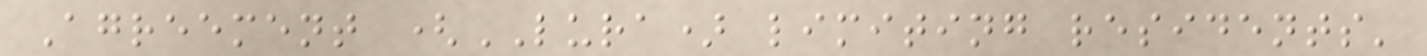Agreement (LURA) limiting residents'
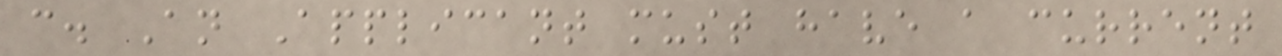c. An Applicant must have a current
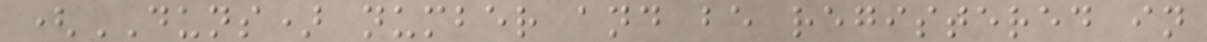(DUNS) number and be registered in
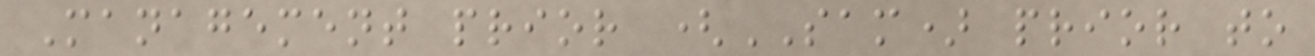Management prior (SAM) prior to
